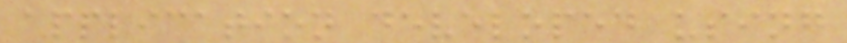application developed using
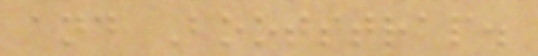and Bootstrap.
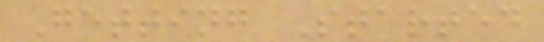Getting Started
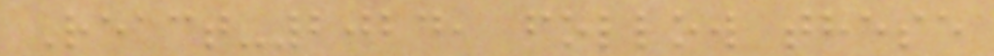React-2024, follow these
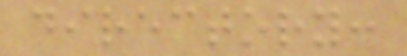directory:
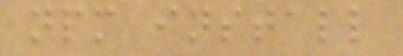npm install
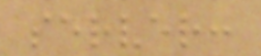server:
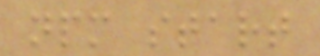npm start
